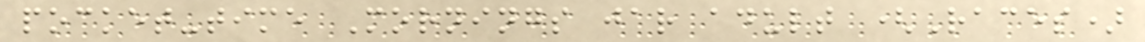pocket-time Mornings jar adult (Races)
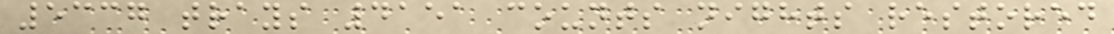5337 trays 4151 counts nights restored
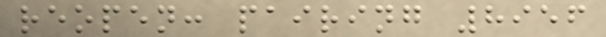reopen: pairing 8956
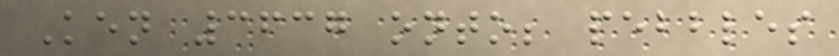Ken 3637 onto; pebbles
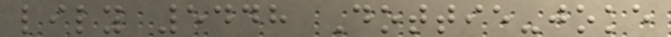lily 5448 Dottie-joke
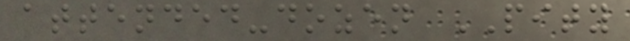attended-dozen PITY
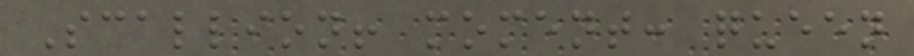Scallion! moment: queen
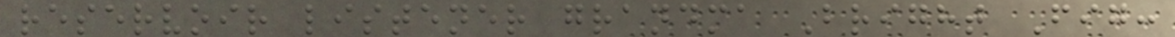reservoir listener grandma Bright Fig:
